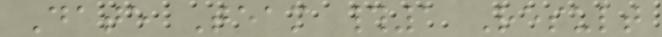Date Team #1 Result
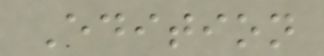Edition
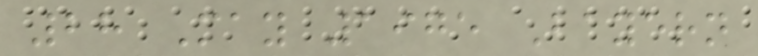28 May 1975 Bayern
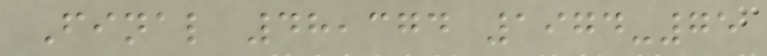Final 48,374 1974-75
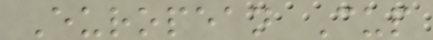European Cup
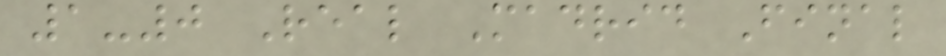1-0 Real Madrid Final
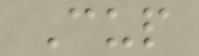Cup
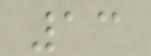13
